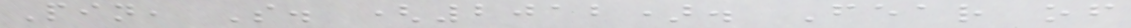Pin, S. (2012). Fear of
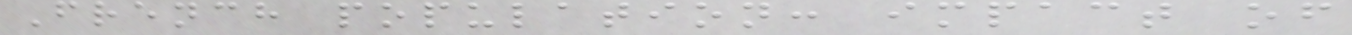French population: impact of
